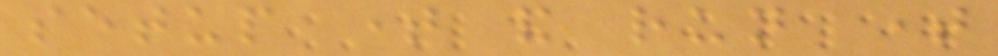setup time and run time
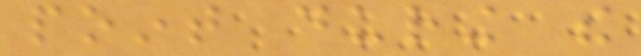point during the
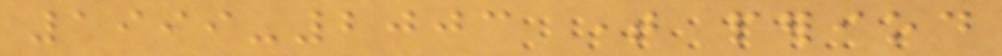1999-2003 time period
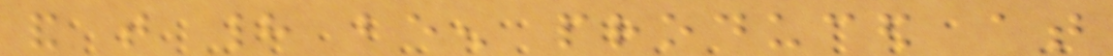and that had been produced at
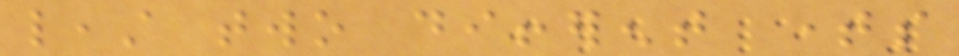least two different times
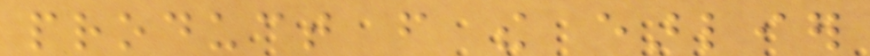product from the earlier
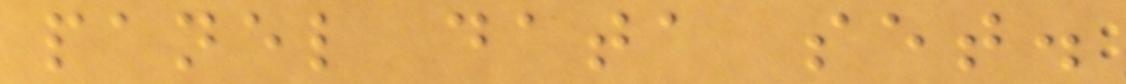panel data set.
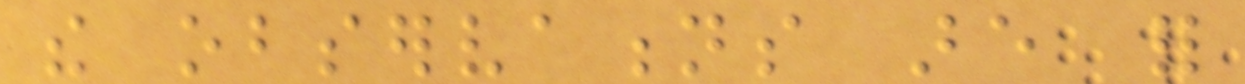the observations are for
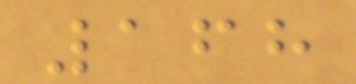168
